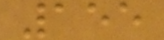155
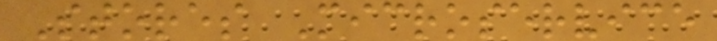Stores Microservice
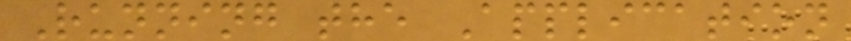Running the Application
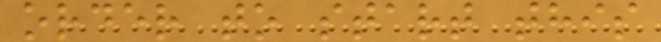order to start this
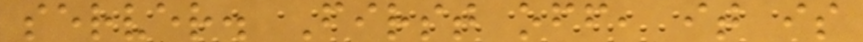server. First off, it is
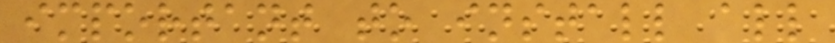important to install all
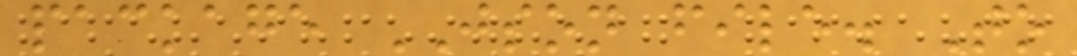package JSON file. To
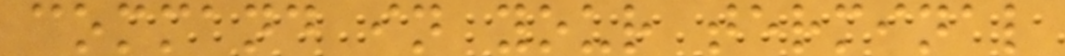command in your terminal
